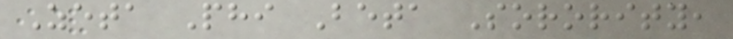Zeta Phi Beta Sorority,
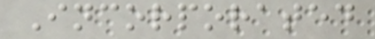Incorporated
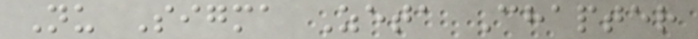Nu Sigma Zeta Chapter
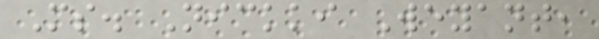Ms. Nickki Weyant,
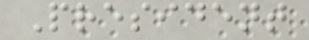President
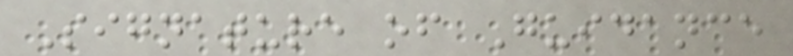Signature of Guidance
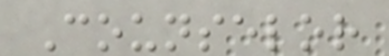Counselor
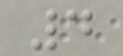4
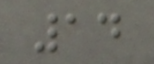14
